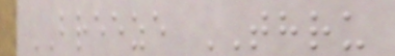BREEZE THRU
